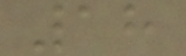18
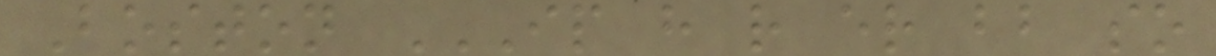Boston IP H R ER BB SO
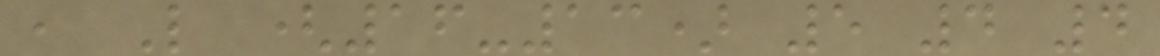, L (16-13) 5 4 4
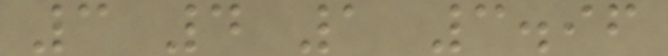3 4 1 3.96
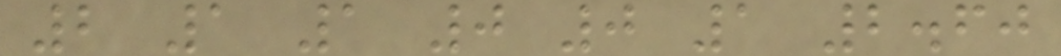2 1 1 0 0 1 2.60
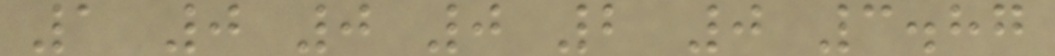1 0 0 0 2 0 3.87
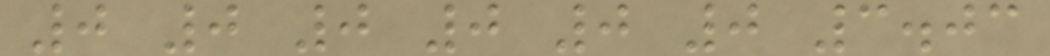0 0 0 0 0 0 3.03
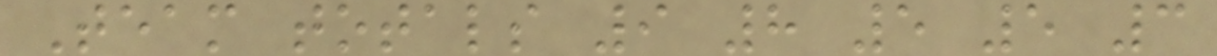Team totals 9 8 5 5 3
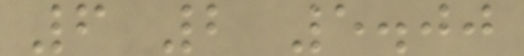6 2 5.00
